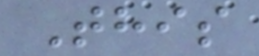This
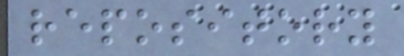repository
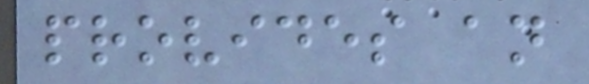provides an
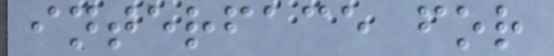interface for
